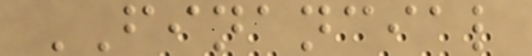FINANCIAL
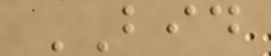BID
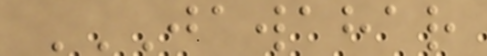JAWAHAR
